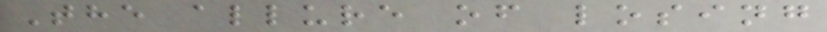The allure of losing
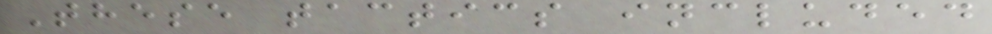These tactics included
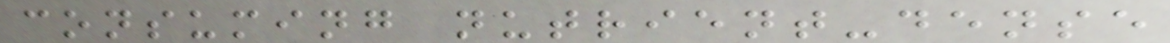consuming nutrient-dense
